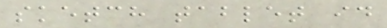sketch tablet id
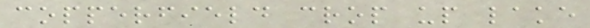copperfield crop up lake
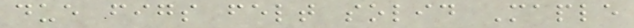due figs felt solid Maple
